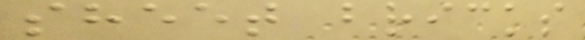sheet bricks
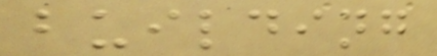building
